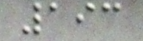193
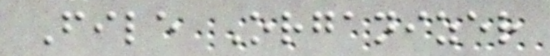File Organizer
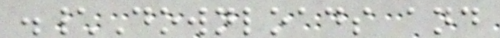.\Downloads and
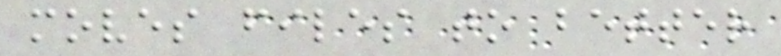moves files to better
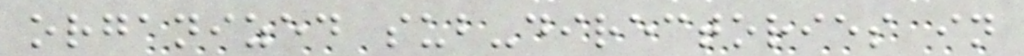organized sub-directories in
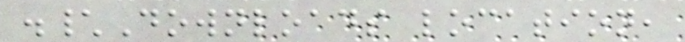.\Downloads location,
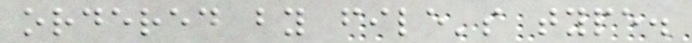ordered by file's type.
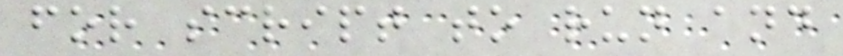for script to run and
